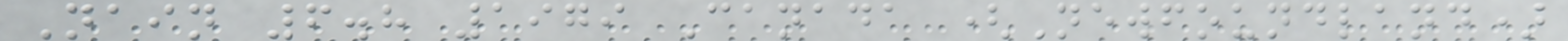Nain 6.8 1979 Canada (Newfoundland)
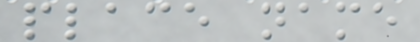place name
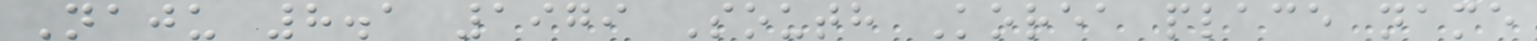Naju 8.1 1979 South Korea place name
